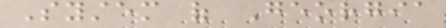System of Georgia
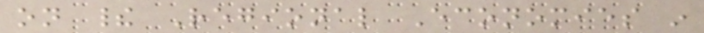on their Regional Economies in
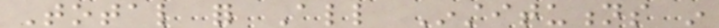Total for All Institutions in
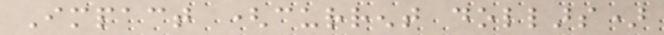Impact (current dollars)
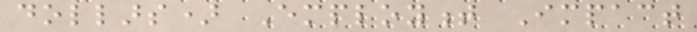dollars) Employment Impact
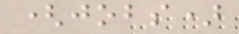(jobs)
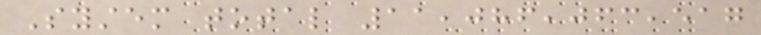System total 11,086,063,517
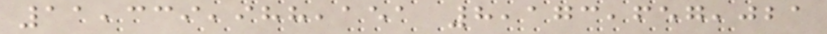11,339,988,151 8,173,657,021
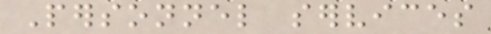Personnel services
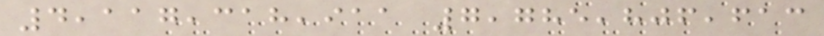4,117,318,911 7,785,806,613
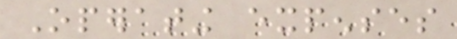Operating expenses
